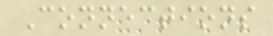Connections
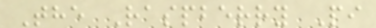The Raspberry Pi
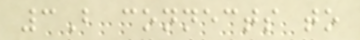3B connects to
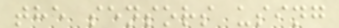the sensors using
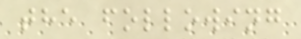the following
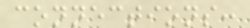connections:
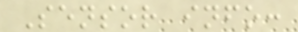Sensor info:
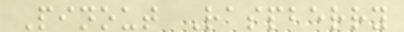Pinout Raspberry
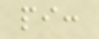pi:
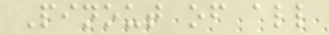Pinout of all
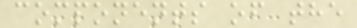components of the
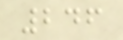246
